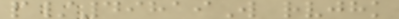p/49819W rvjhk
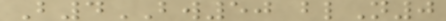B4BW50 blN0
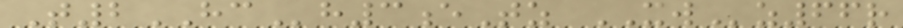T2HCh3eTz XWz66r
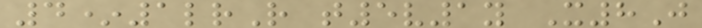4*1lrR t5v1y X8J
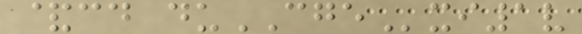&cd duCGExi1v
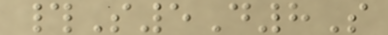#S5D8S
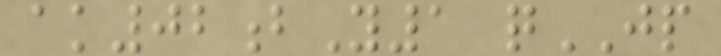ak02bY1 qJP
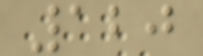120
